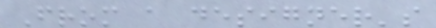From a designer's
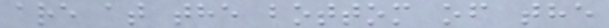are at the bottom of the
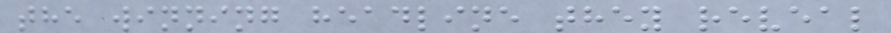the winning headline they reveal
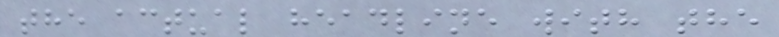the actual headline with the
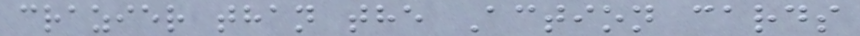crazier than the Action cards
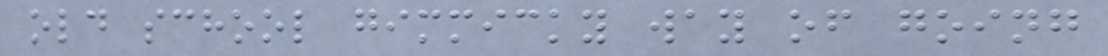old school gimmicky way of going
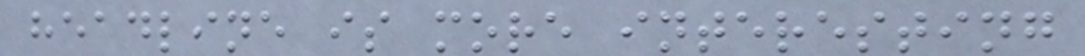headline is more interesting
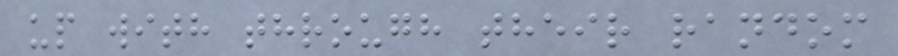up with through their random
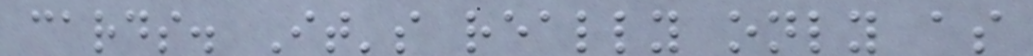cards. It's really only as
